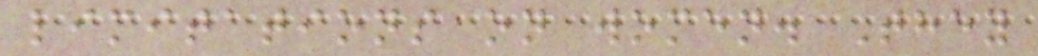limitations on women. They
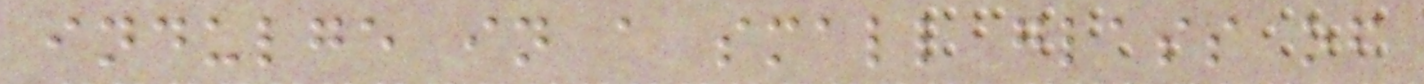indulge in a small glass of
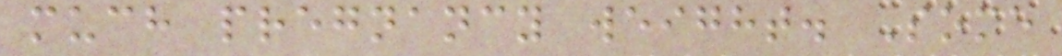much pregnancy weight. Some
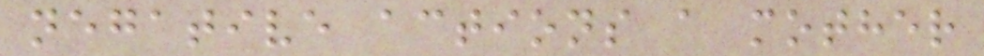negative actions a mother
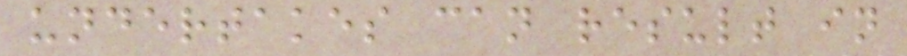undertakes can result in
